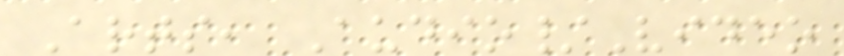Arts, Audio/Video
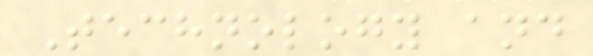Technology and
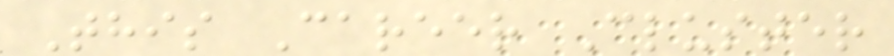This Career Cluster
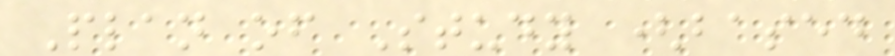Plan of Study (based
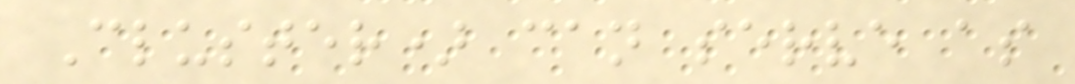Cluster) can serve as
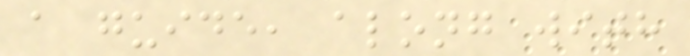a guide, along with
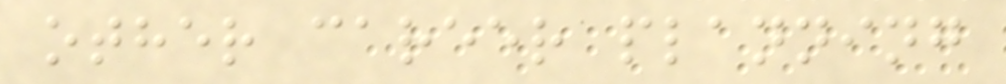other career planning
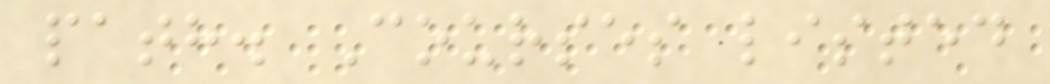path. Courses listed
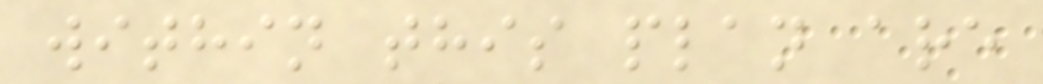within this plan are
